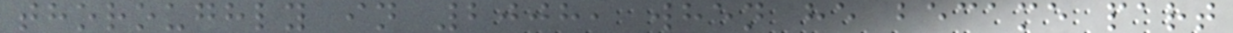thoroughly in 2008, when he became part
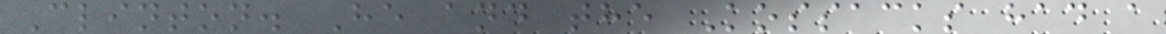Clinton. He and the Kossacks had a
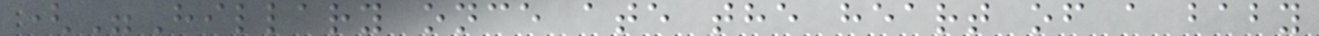("Hillary once ate the heart of a baby
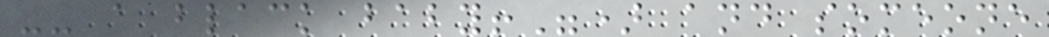-- a black baby!") and someone
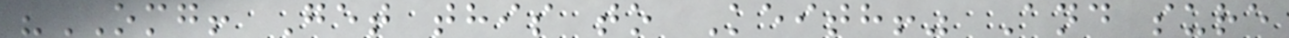"OMG! Get this to Keith!" And sure
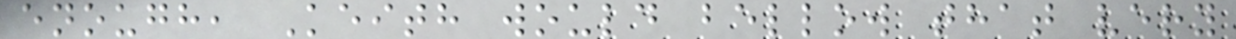enough, Keith would bellow that very
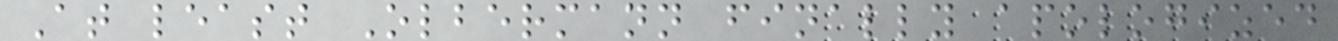At least Olbermann finally apologized
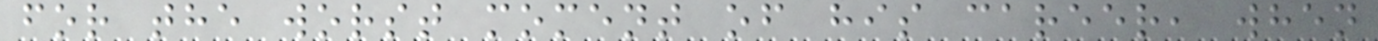for the worst moment of his career, when
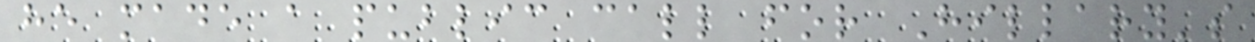he made a public call for Hillary's
